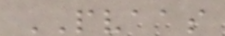PVAAS
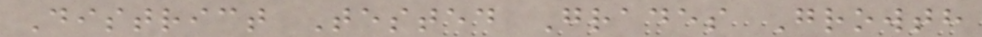District Tested Grades Growth
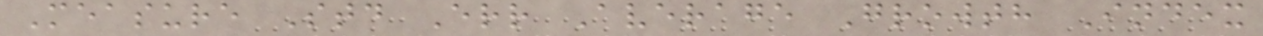Measure Std Err Average Growth Index
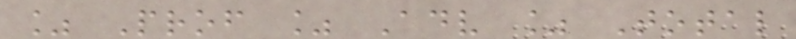% Prof % Adv % Total
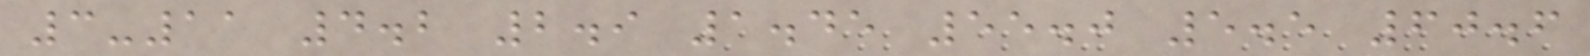3-11 4.2 2.9 1.45 55.0 5.5 60.6
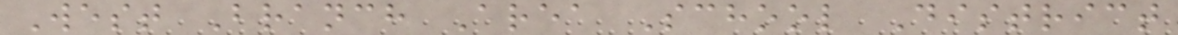West Branch Area School District
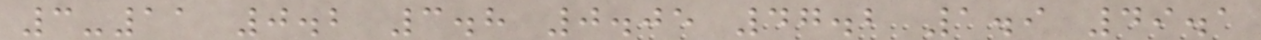3-11 0.2 3.8 0.05 47.2 1.9 49.1
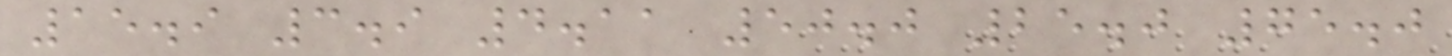15.9 3.9 4.11 50.0 25.0 75.0
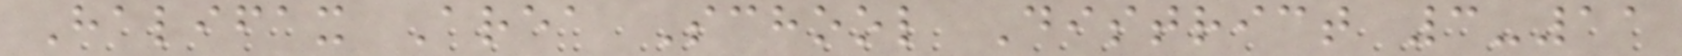Halifax Area School District 3-11
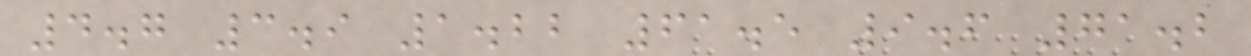4.7 3.9 1.22 61.5 9.6 71.2
